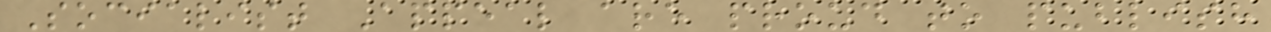Socialist Appeal are proud to publish
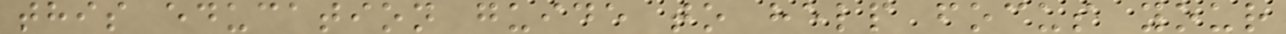this education guide to help focus your
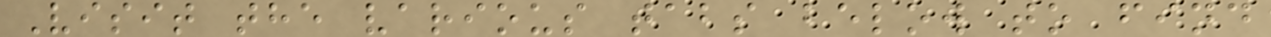Visit the various tabs below to find
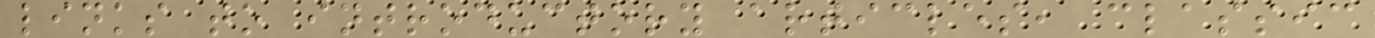links to introductory articles, classic
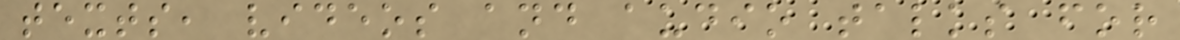texts, videos and audio talks for
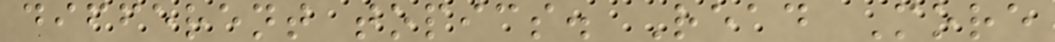different topics. Read More
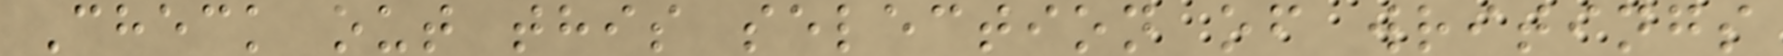Check out this selection of writings
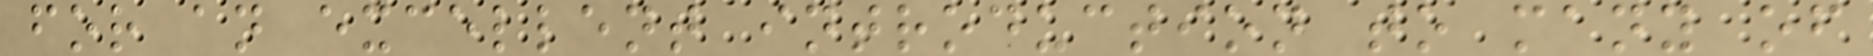for an excellent introduction to many of
